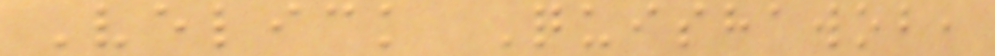Velick Quishawob,
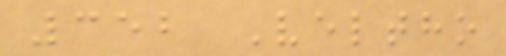352 Veltho
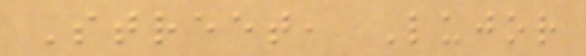Street, Lujor
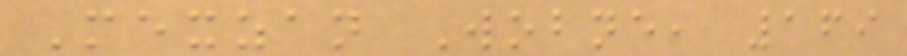Mexzan Wobne, 169
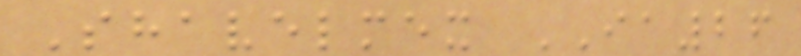Shavelmex IA26
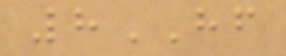8HF
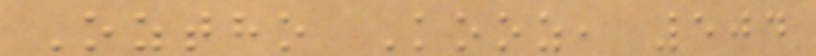Oztho Kooz, 504
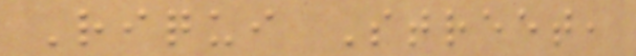Riqui Street,
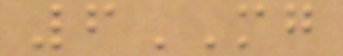6MG
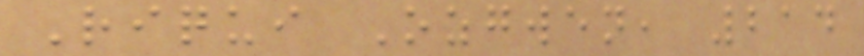Riqui Ozgwen, 214
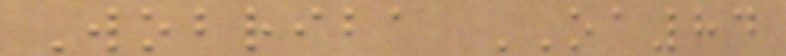Wobriba OA84
